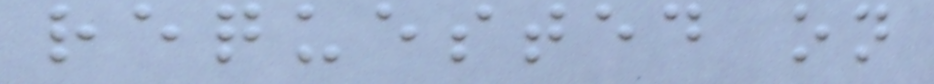requested on
